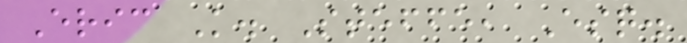Eric K. Steffe, Esq.
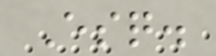Esq.
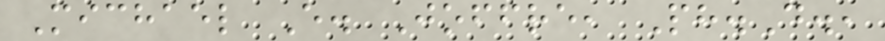Michael E. Joffre, Ph.D.,
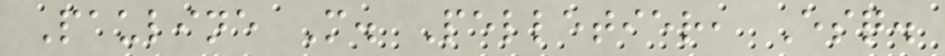Pauline M. Pelletier, Esq.
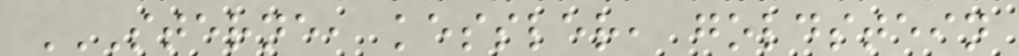STERNE, KESSLER, GOLDSTEIN
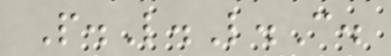P.L.L.C.
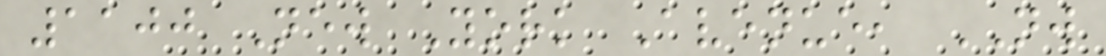1100 New York Avenue, NW
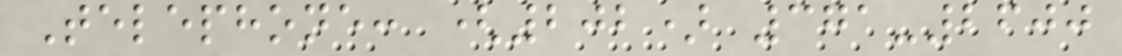Telephone: (202) 371-2600
